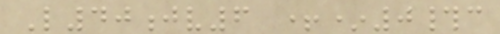L40jv6 +*0#c
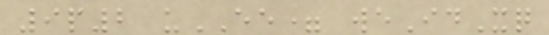9p2 uEE= weIdXq
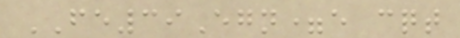FE39Egn=e cqt
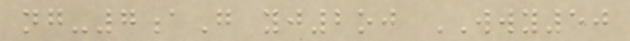ng-7aG yj2oj WWY50
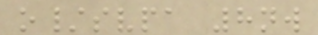o/svpa 8nw
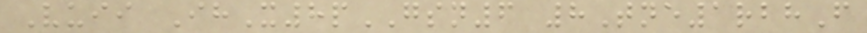Vuii IhX8pGSN6 8Tne1rbhF
